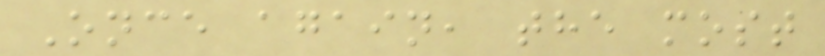Once again, the most
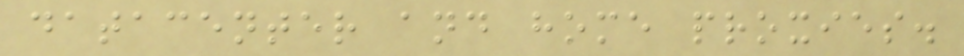datacenter and home proxies.
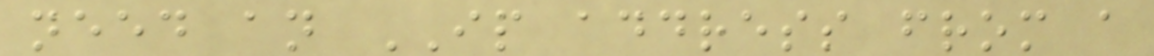need an IP address from a
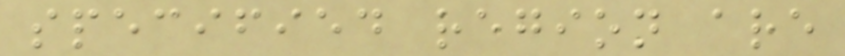specified region are
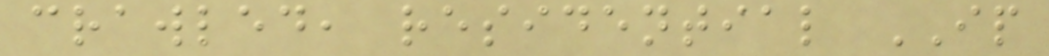crawled, residential IP
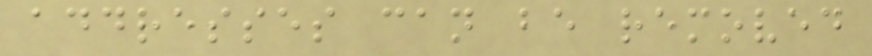addresses can be removed
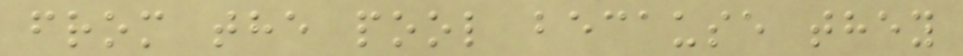from the pool because they
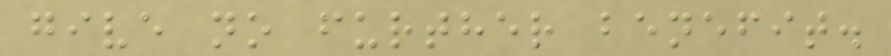give no further benefit.
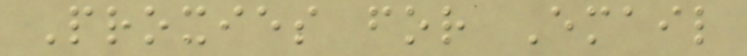Proxies for Email
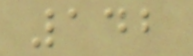142
